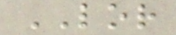LOR
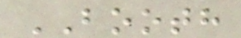BOOTH
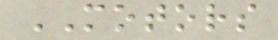MOTORS
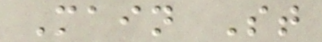Main St
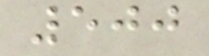500
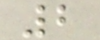2
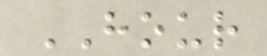HOUR
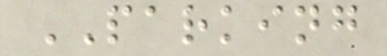PARKING
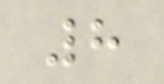8
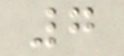7
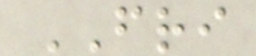FRI
